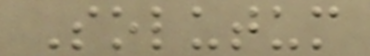Solutum
